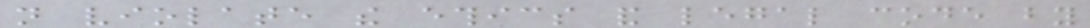not violate the ethics and legal code by
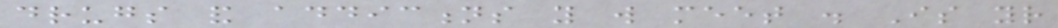drugs and addictions you will meet . Is your
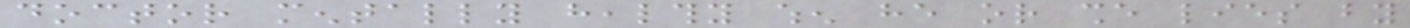doctor mentally healthy when he or she lies by
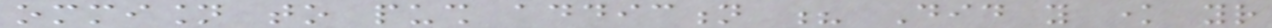ommision to push addiction ? Did you know your
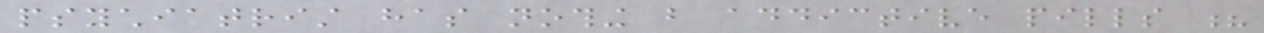psychiatrist has nothing but addictive pills ?
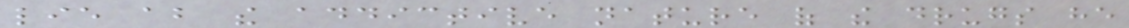lie about the addictive nature of the drugs he
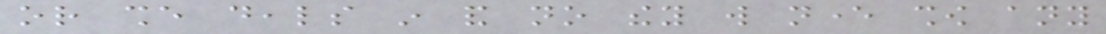or she deals in and no they will never show any
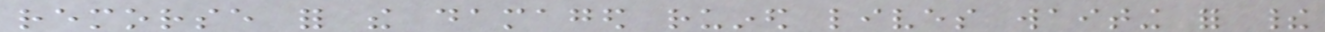remorse for the damaged ruined lives waiting for their
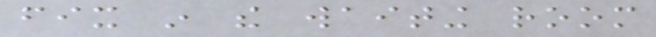fix in the waiting room
